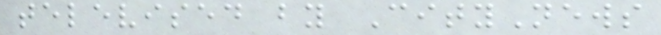televised by CityNews
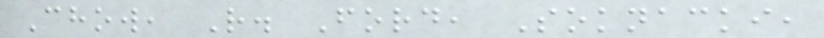Chow, R. Ford, Soknacki,
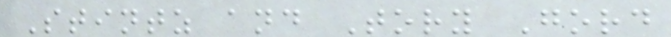Stintz and Tory Gord
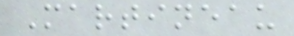Martineau
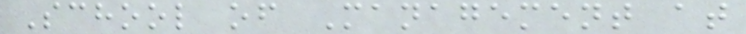School of Management at
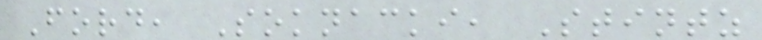Ford, Soknacki, Stintz
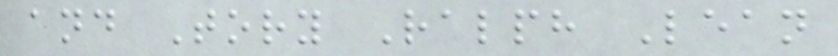and Tory Ralph Lean
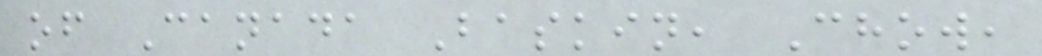of Canada Baskin, Chow,
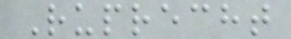Ruprecht
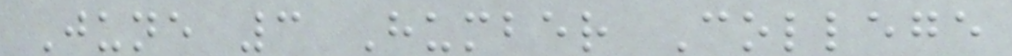June 3 Humber College
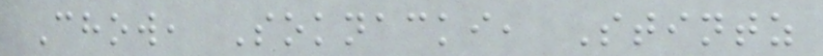Chow, Soknacki, Stintz
